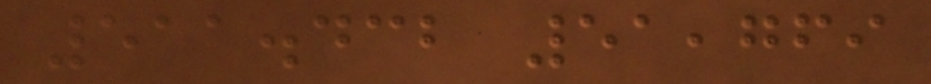511.432 51,769
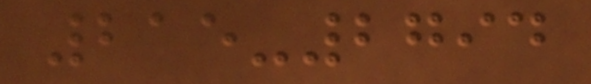215-2794
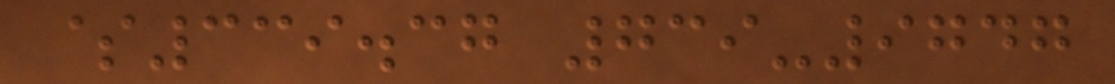$339.37 739-9747
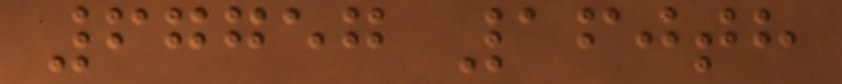67757 160th
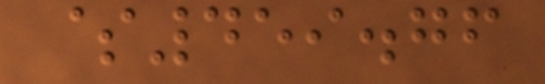$459.76
